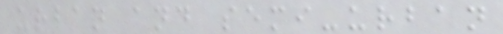urban and semi-urban
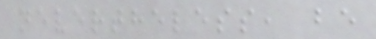nevertheless, be
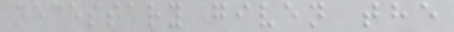necessary given the
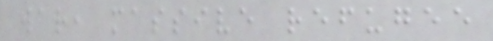war, massive refugee
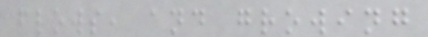flows, and growing
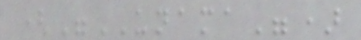("UNAMA")
